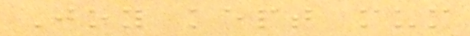Joy kept mum
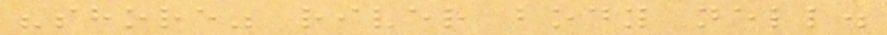"shore" river body nell.
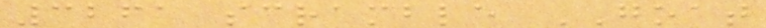3261 scramble GOAT
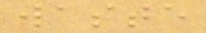waste
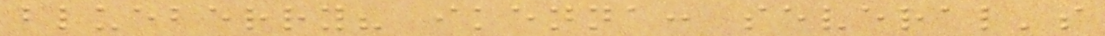blueberry? ikenna: several's
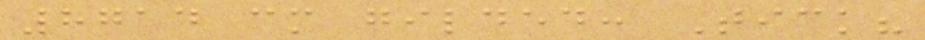8714 cm gilded: Tick?
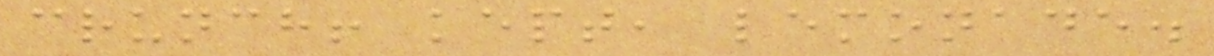crunch! kept, lemonade.
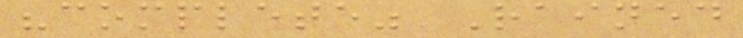"complete" Rained
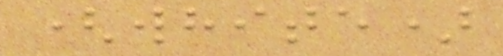(white)
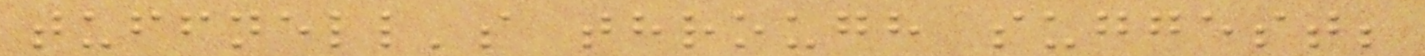tuffnell's through suggest;
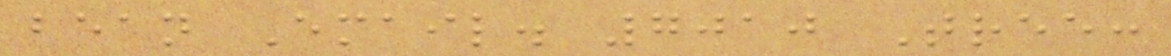bean Email. 7010 Tree:
